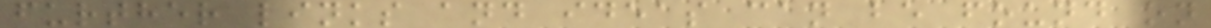further links and ideas can be found on
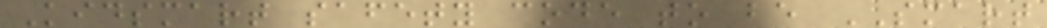Kidsmart safety code to be SMART
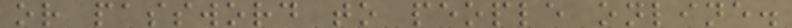or password to people online.
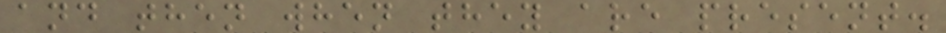and then when they are present.
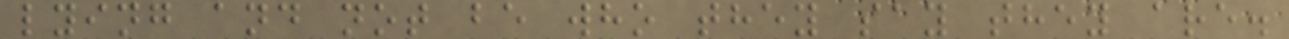lying and not be who they say they are.
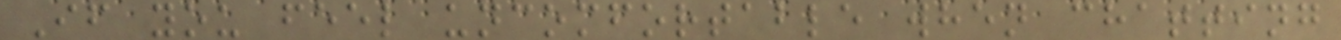If you feel uncomfortable when chatting
